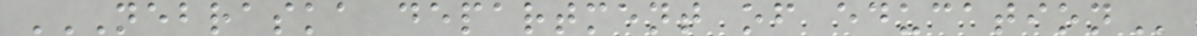NEBRASKA DEPARTMENT OF EDUCATION
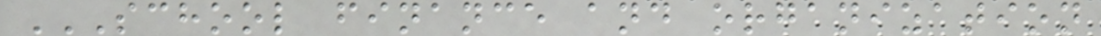SCHOOL FINANCE AND ORGANIZATION
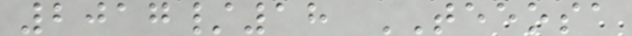2017/18 TEEOSA
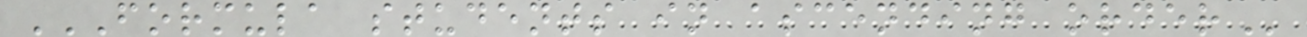FORMULA STUDENTS IN ASCENDING ORDER
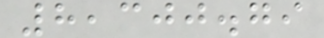8,300.79
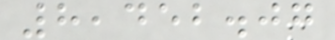8,452.07
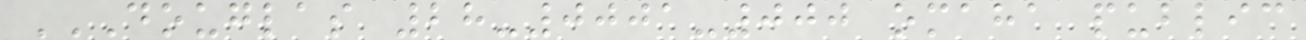DOUGLAS 28-0001-000 OMAHA PUBLIC
